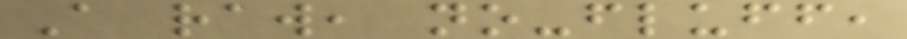A raw, no-fluff,
